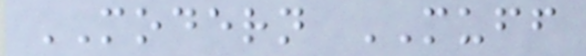MODERN MUFF
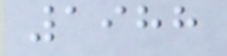1988
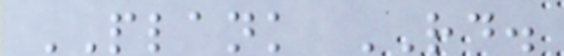PLANK RD.
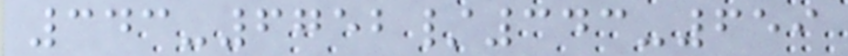343-6752/343-659
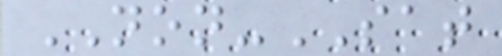NON-SAT
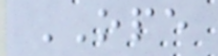OPE
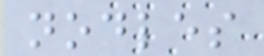nodles
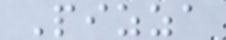Pizza
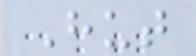Hut
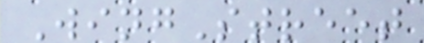WingStreet
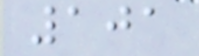101
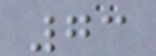73
